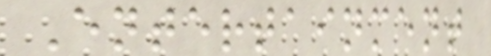Entertainment
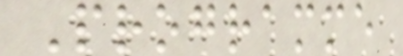Programme
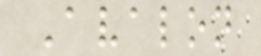Avalon
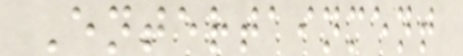Entertainment
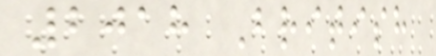2018 British
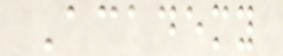Academy
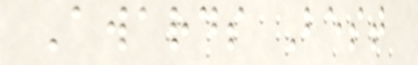Awards Best
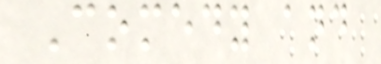Comedy and
